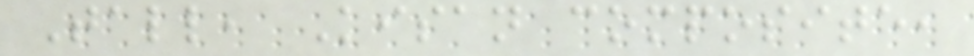Tall, Kisan composite,
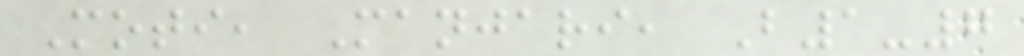Moti, Manjari, B1-7
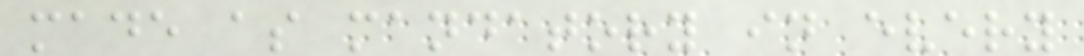made as mandatory in every
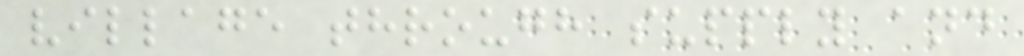village through supply and
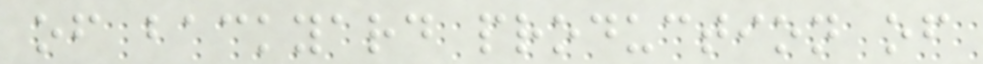of backyard production of
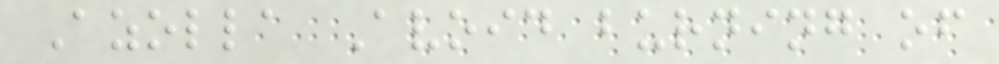Azolla Avoid burning of
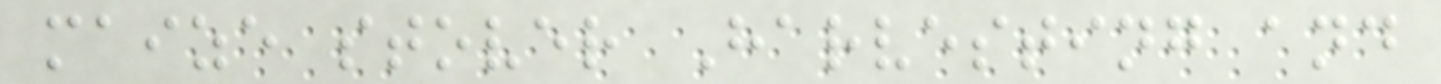maize stover Harvesting and
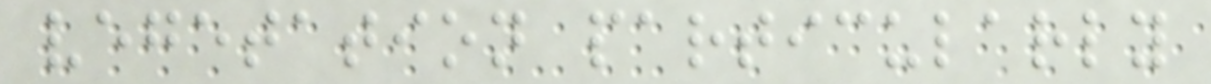vegetation particularly
